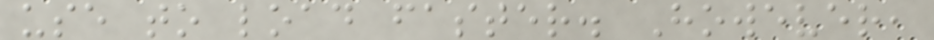use to load faster. However,
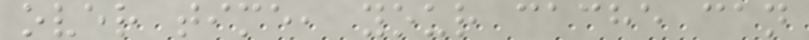over time, your cache can
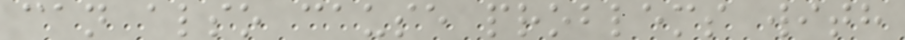can also cause problems with
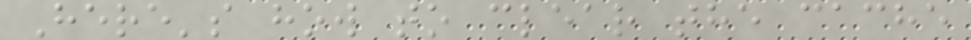Here's how to clear the cache
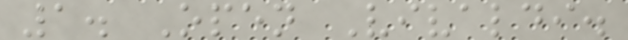1. Open Vivaldi.
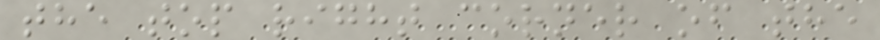the top right corner of the
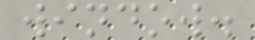window.
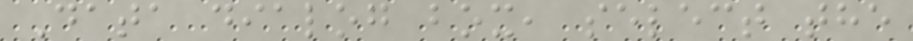Data dialog box, select the
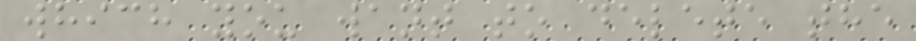which you want to delete the
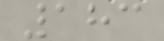183
